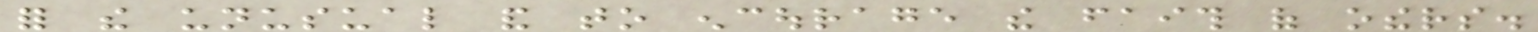for the unusual and to encourage the faith of others.
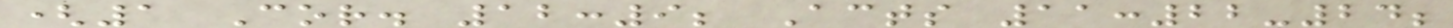(1 Cor. 12:9; Acts 11:22-24;
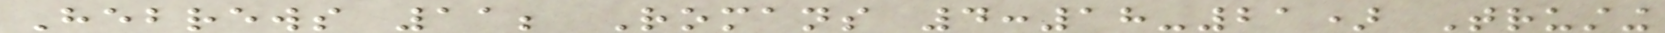Hebrews 11; Romans 4:18-21) Trusting
